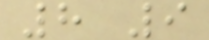8 9
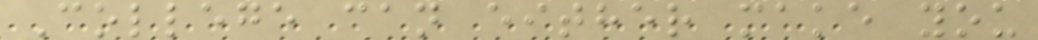College can either make you
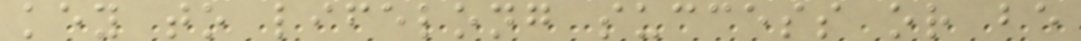key to lifelong success or be
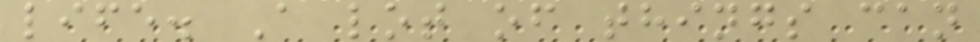life. A lot of things can
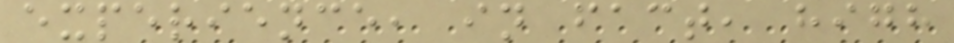experience, in fact, high
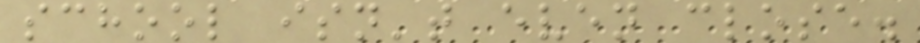school isn't even close.
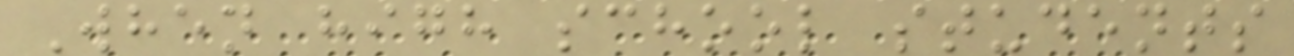When high school students
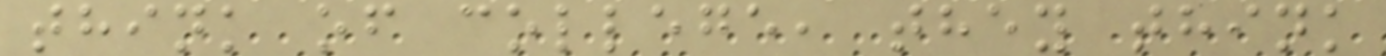think of college, they think
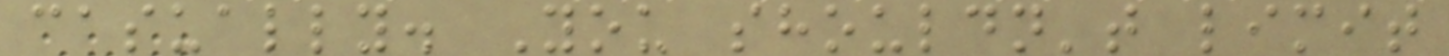casually. You shouldn't limit
